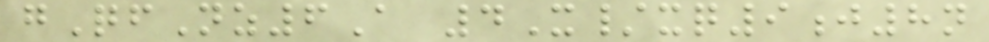gQfNz6A 4X/xq9j8n
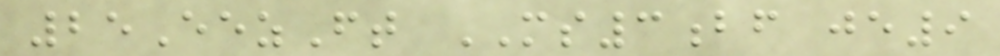25EezFt MS3bf je9
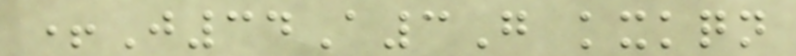+J34A3G kxkqn
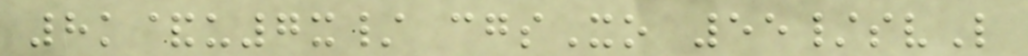8k&u7x/ cgsXo 55/svL
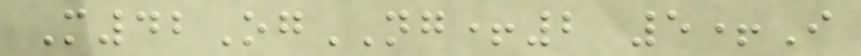M42OgNG+2 5+I
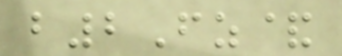b2Fz&
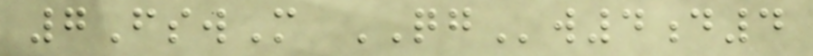7FswM QGw4d4
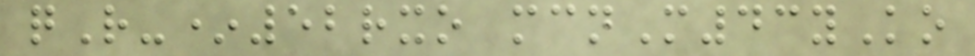qR-*52rxo mcnM43yKo
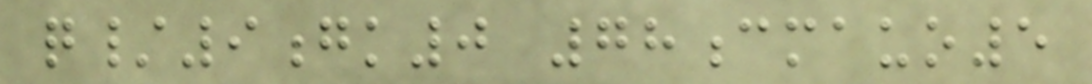q/9gk0 78cmauo5
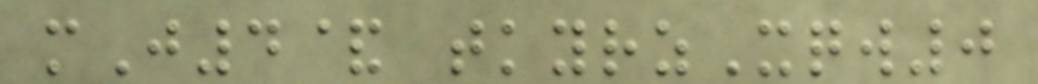mJ4& tkyrzXqw0
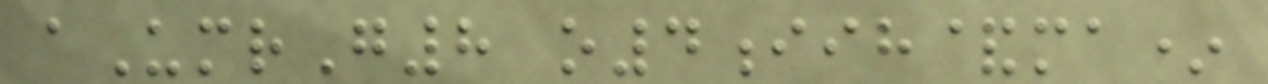aUmrG8 o4iih&ma*
